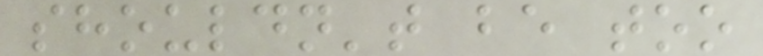shouldn't be too
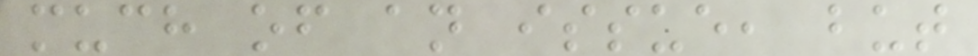much of an issue, but
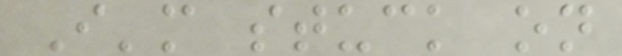I'm stuck on
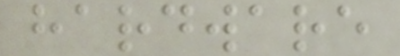hardware
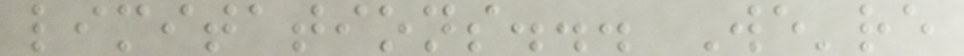limitations... We're
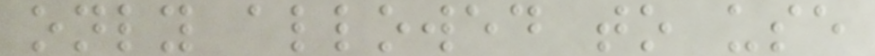only allowed to use
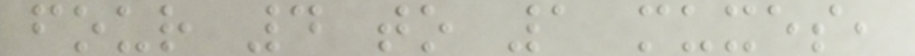four 4 to 1 muxes,
